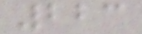223
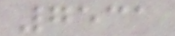7531
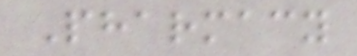Pharmacy
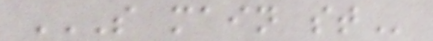S MAIN ST
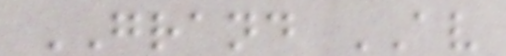GRAND AV
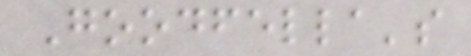Goodfella's
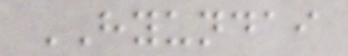HYUNDAI
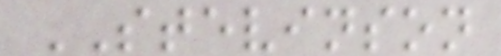STEVINSON
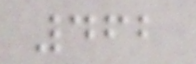462
